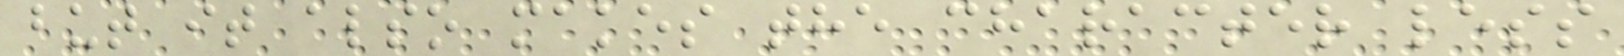but it also makes the character less
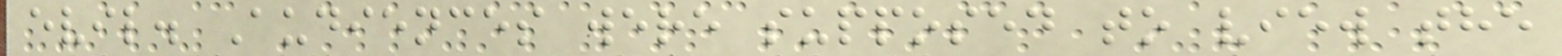evil. Audiences were supposed to view the
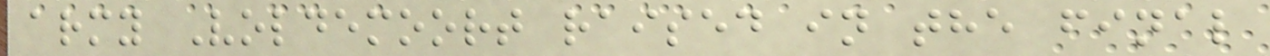army Voldemoort raised in the final
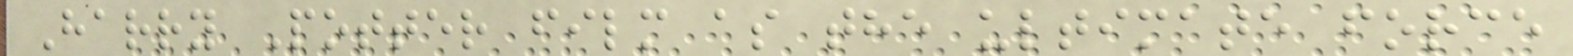Harry Potter film as the ultimate force
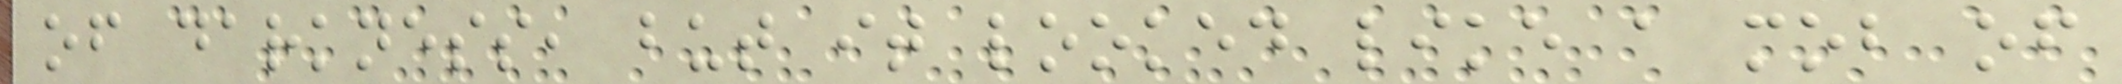of darkness, but it looked like a mob of
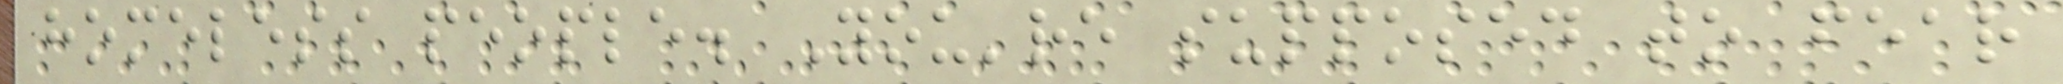homeless people. You're supposed to fear
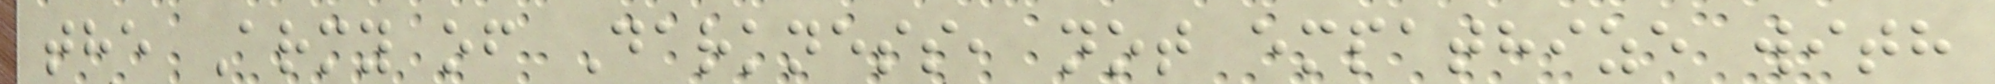the Army of Darkness, not empathize with
